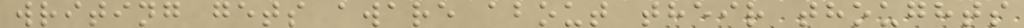writing gets aware about their thoughts
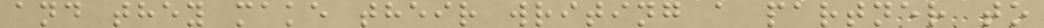and they make their writing a partner to
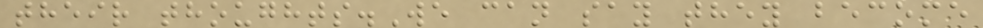their thoughts.We can say they become
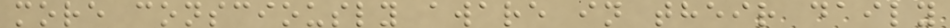more consciously aware in their daily
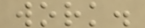work.
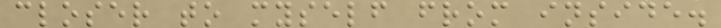closer to myself from inside.
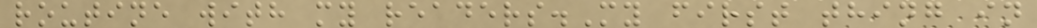routine with my readers.My first thing in
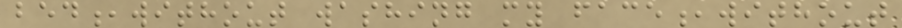bed,without washing my face,without
